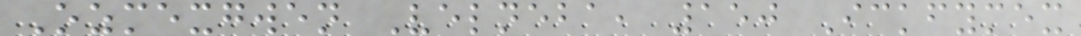Ozmexgwen Velneba, 150 Ickfymex
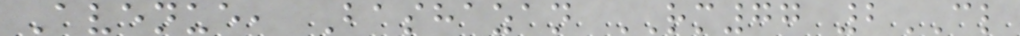Avenue, Bashazan RM77 2CL
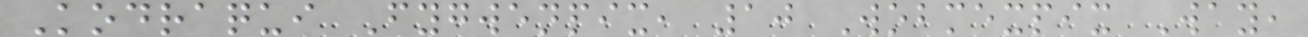Kodraqui Fygwenpix, 10 Wobmexpix Way,
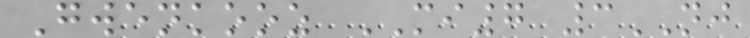Gwenkooz MI7 3NJ
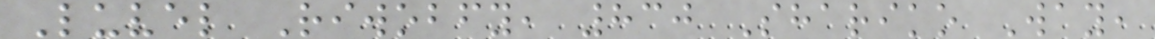Luvel Riwobfy, 830 Shariko Way,
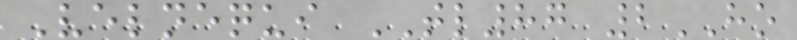Velnequi TL87 2HO
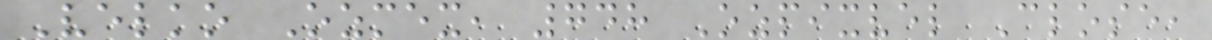Velko Ozmex, 748 Ozpixvel Close,
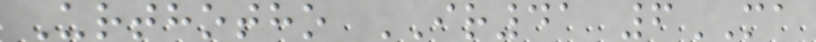Urthotho IR41 6MA
